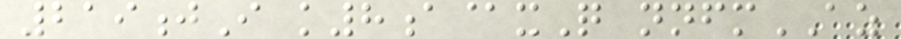219jI k8a@xQ nnfmAZ
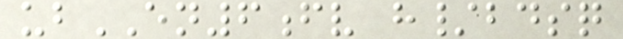ubEN6fv h/bdsq
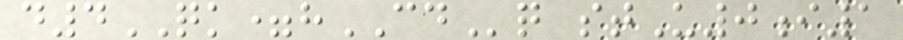d4QK=hCDq stU0i1
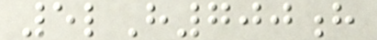5lH700h
